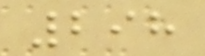298
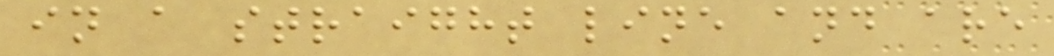in a straight line and are
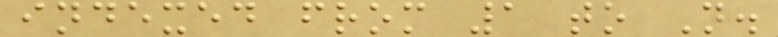indexed from 1 to N.
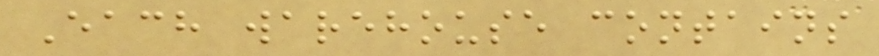Each warehouse contains
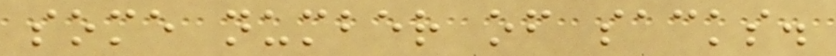some number of sacks.
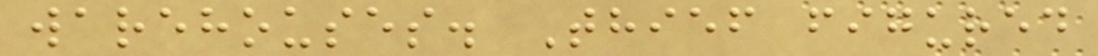warehouses. Thief figured
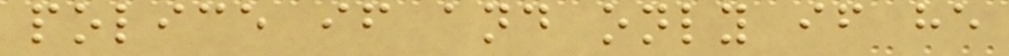police if and only if he
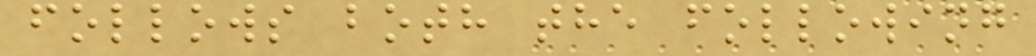follows both the following
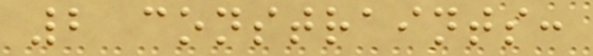2 constraints:
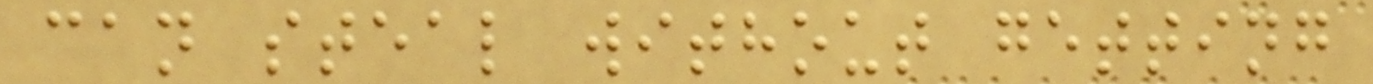can steal without getting
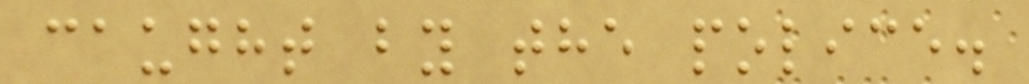caught by the police.
